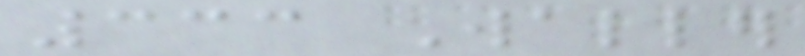333 Waller
